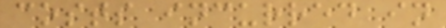costs incurred in
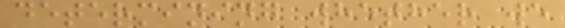determining whether we
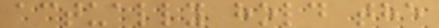actually hold the
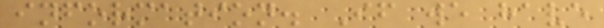information. If we have
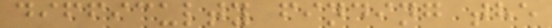difficulty finding the
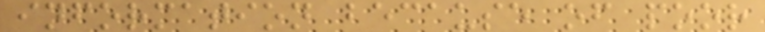information because of poor
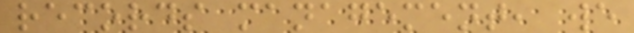records management, we
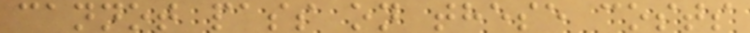cannot pass on these costs
